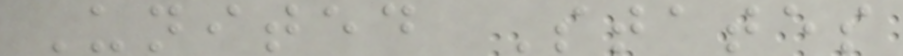United States
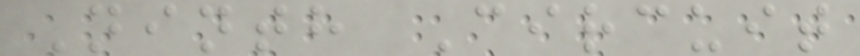Ninth Circuit
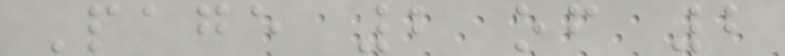Page 2 of 2
